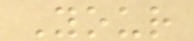Your
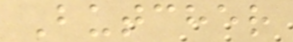Butcher
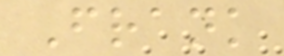Frank
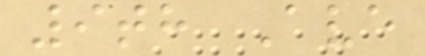9th Ave
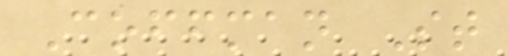Coffman St
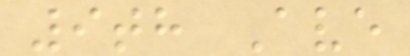9th Ave
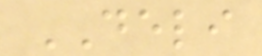DELI
